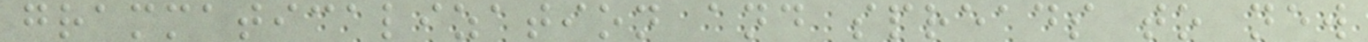grammaticalization and spreads to new
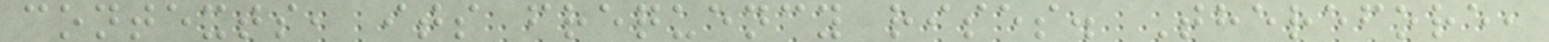contexts, its frequency rises. Therefore,
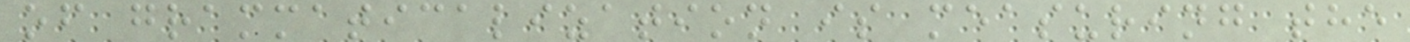of grammaticalization is measuring the
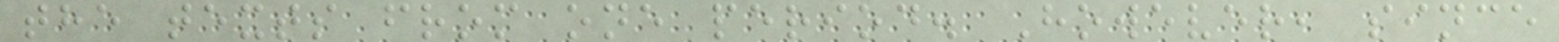the texts from one period. However, since
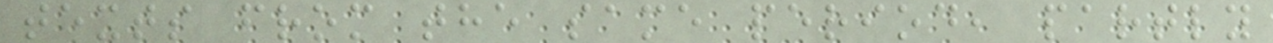texts from the same period, partly
